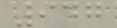947
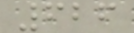626
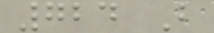724 B
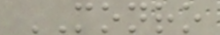MONRO
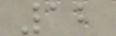12
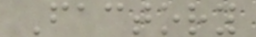Factory
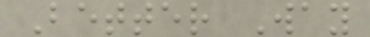Better Way
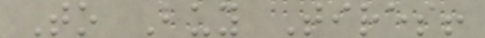To Buy Tires!
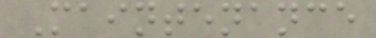Maintenance
